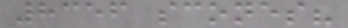8356 scones?
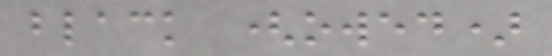black (owed)
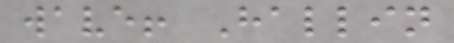wave! Hallin
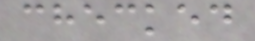checked
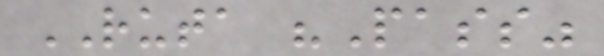RUTA "Pass"
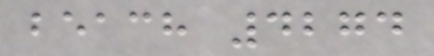beach 4274
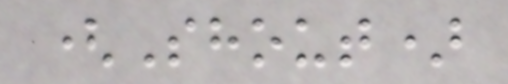(Shout)
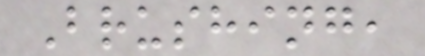Brushing,
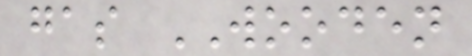gas WOODEN
